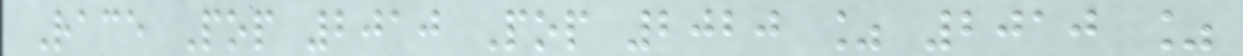Race Pop 2010 Pop 2020 % 2010 %
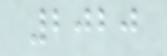2020
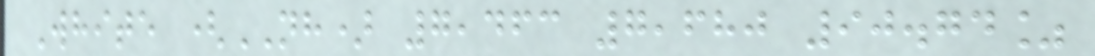White (NH) 7,463 7,680 90.74%
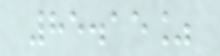85.15%
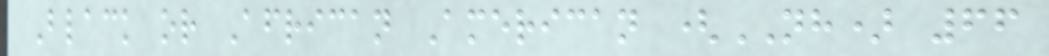Black or African American (NH) 66
